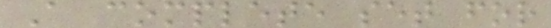A complete set for
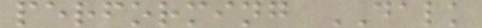performing DALK
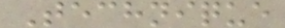Technique
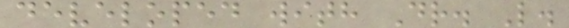developed with Dr. L.
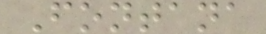Fontana
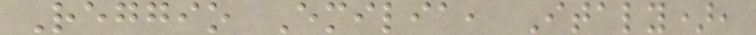Reggio Emilia, Italy),
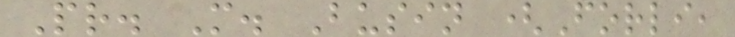Pr. M. Busin (Forli,
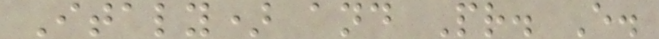Italy) and Pr. E.
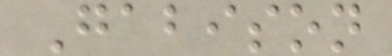Gabison
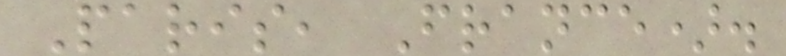Paris, France).
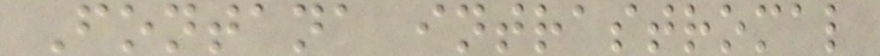Fontana intrastromal
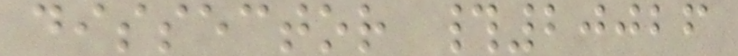dissector #20026
